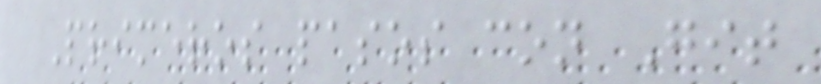Primeros pasos con Git
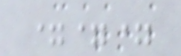===
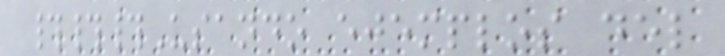###Usando ejemplos del
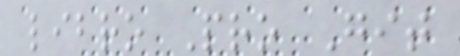libro Pro Git
